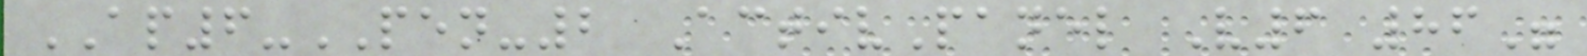AP6-PEN-2 ActivPanel V6 86"
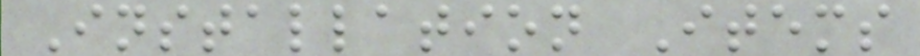Installation Items
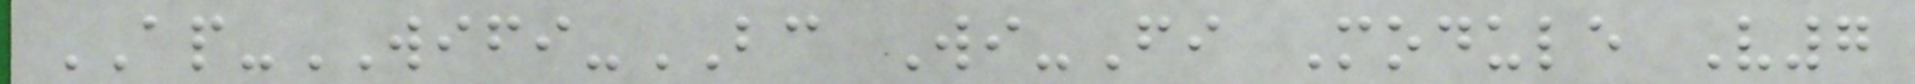AP-WIFI-BC Wi-Fi Module V7
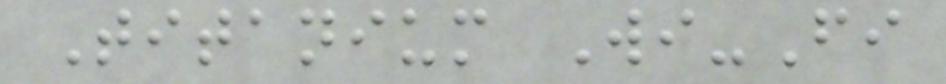Titanium Wi-Fi
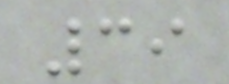39
